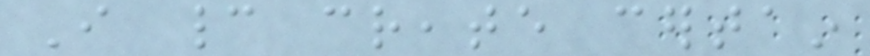I cannot create certain
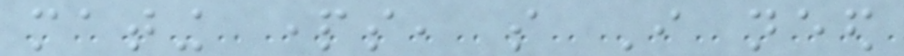mating parts, so I need
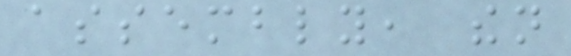assembly, then
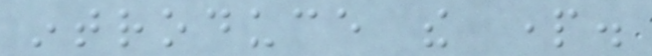introduce the part.
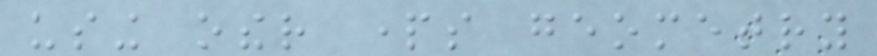using other parts geometry
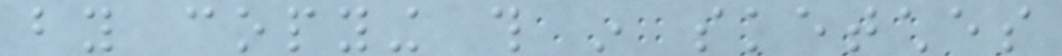by copying this in sketches
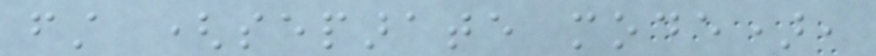first (separate mode),
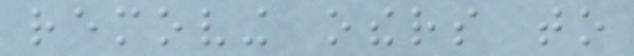removing others to
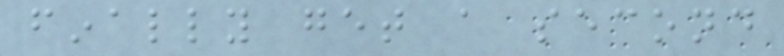finally get a second
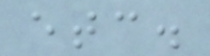etc.
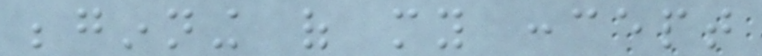beginning of my concept
